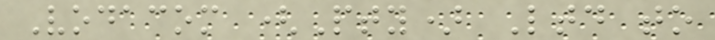Vodacom (Pty) Ltd to
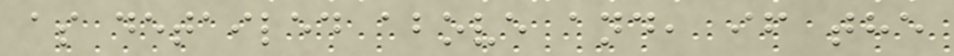as detailed above and, if the
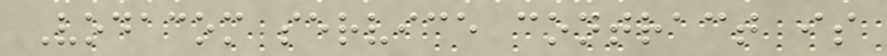Vodacom service contract is
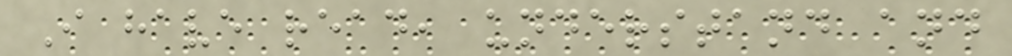I have read, understand and
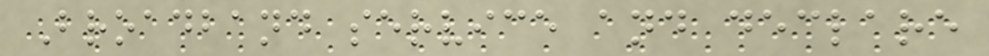Broadband service and declare
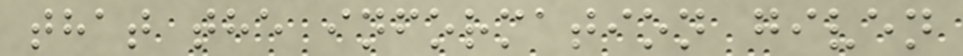that the information given
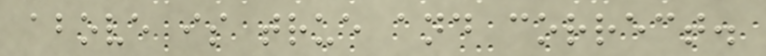above is true and correct.
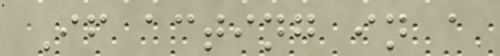If acting in a
